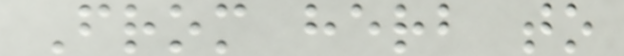From herb to
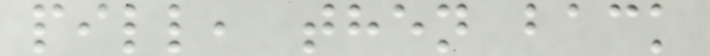pill, then back
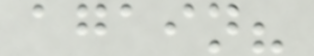again?
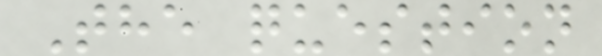The question
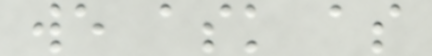we ask as
